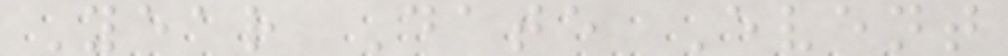Year Date Event
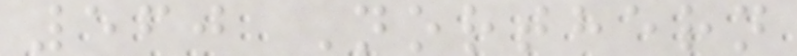560 Northern
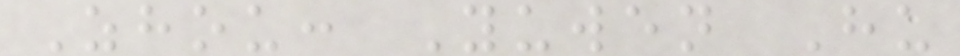Zhou: Yuwen Hu
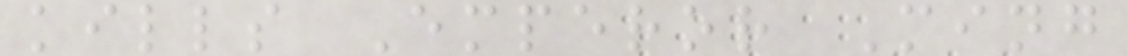kills Emperor Ming
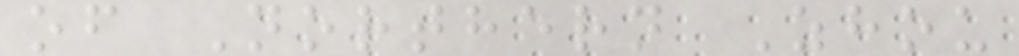of Northern Zhou
